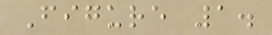Figure 1.
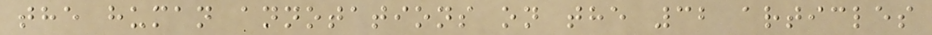the human annotations on the 32 articles
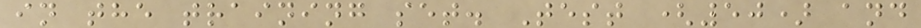in the training set. Test (50) and
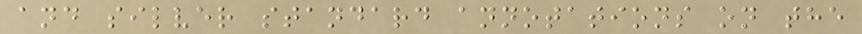and silver standard annotations on the
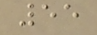55
